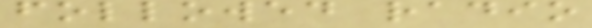followed radio
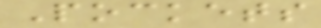Pockets
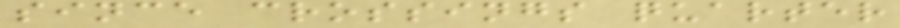since crossings quarter
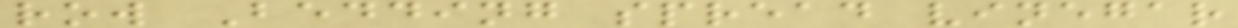row Bedding spread vinegar
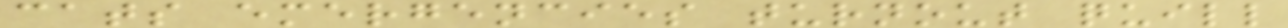cats emergencies turnout quill
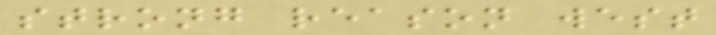strong reason west
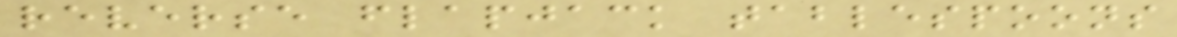reverse flapjack tablespoons
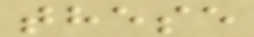these
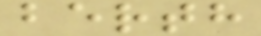berth
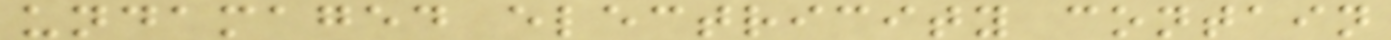undamaged electricity contain
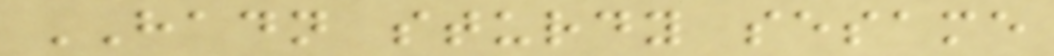HADN sturdy sesame
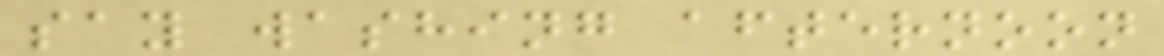say washing afternoon
